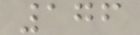176
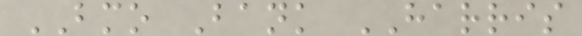BMO Bank HARRIS
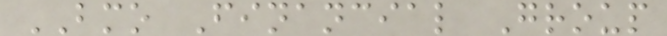BMO Financial Group
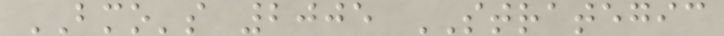BMO's 2005 STRATEGIC
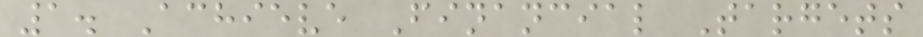1. Achieve Financial Targets
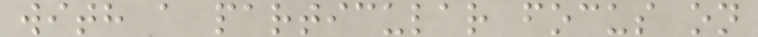with a particular focus on
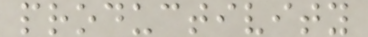productivity
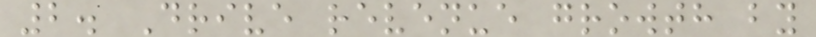2. Drive revenue growth by
